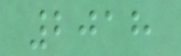2018
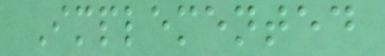Implemented
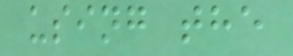using the
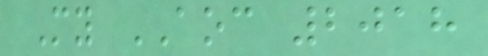My AOC 2018
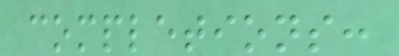completions:
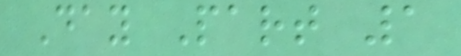Day Part 1
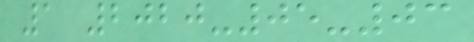1 2020-05-03
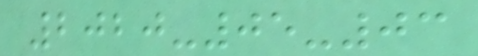2020-05-03
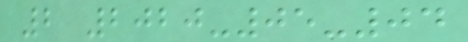2 2020-05-04
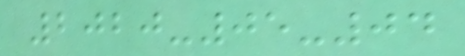2020-05-04
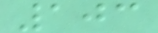103
